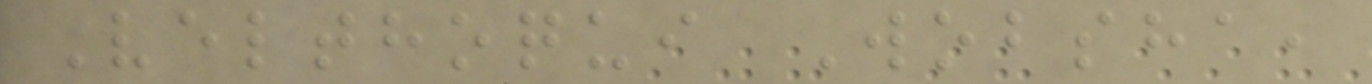Velthoqui Wobsha,
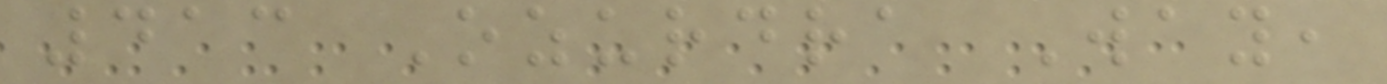413 Ozurdra Way,
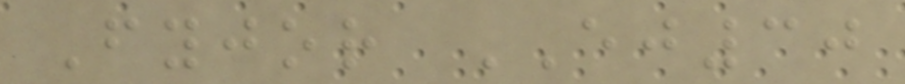Fyjor EJ30
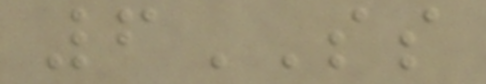6SS
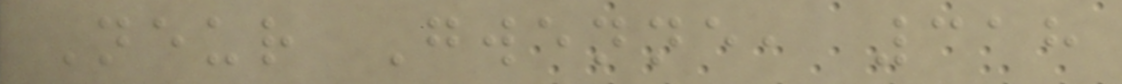Neur Gwenne, 318
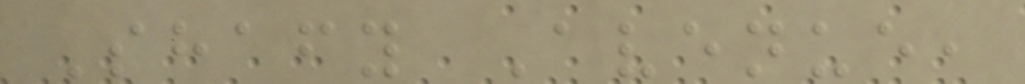Shafy Avenue,
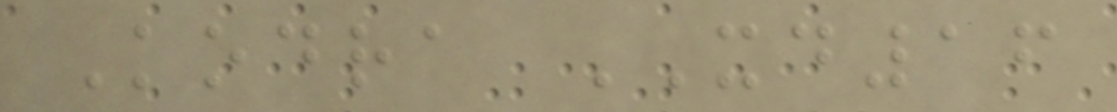Kodra XD16
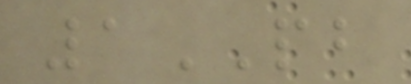1PB
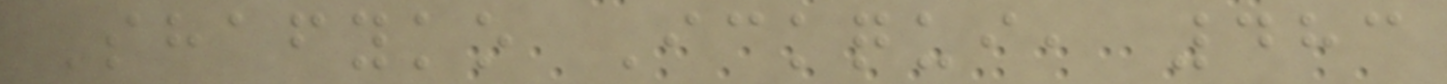Shafyko Ickqui, 483
